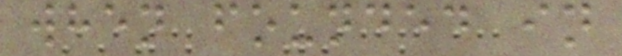when founded in
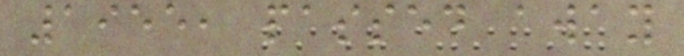1955, passed away
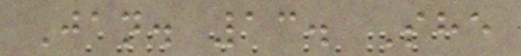Jan. 13. She
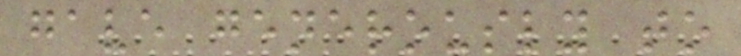gave generously to
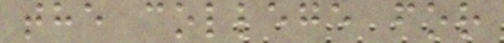the college for
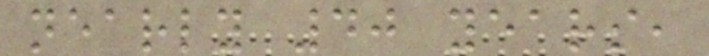nearly 40 years,
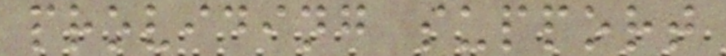providing support
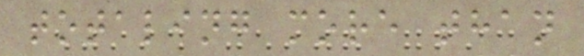totaling more than
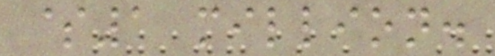$1 million.
